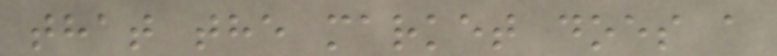that the market does a
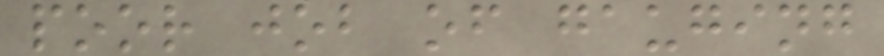poor job of gauging
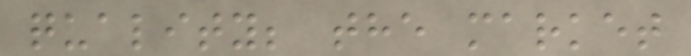quality; the market
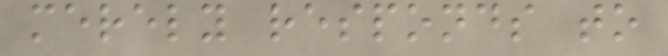merely responds to
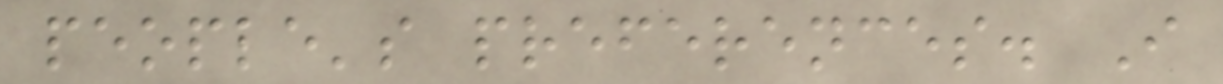people's preferences. I
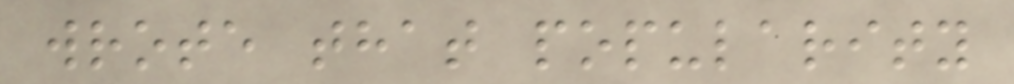wrote that popularity
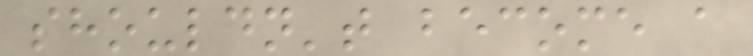shouldn't become a
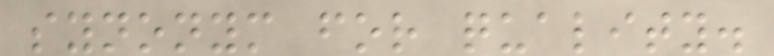synonym for quality.
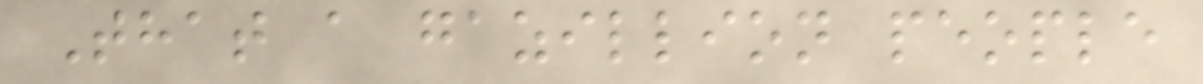That a gazillion people
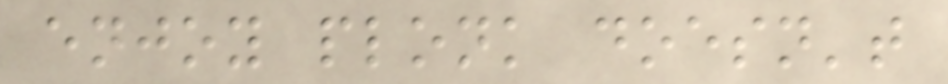enjoy plonk doesn't
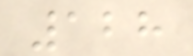128
